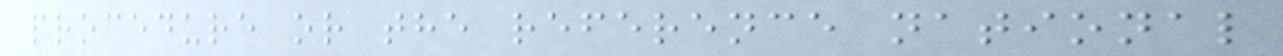procedure or the reference national
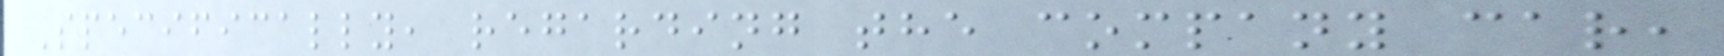Specifically, regarding the company car,
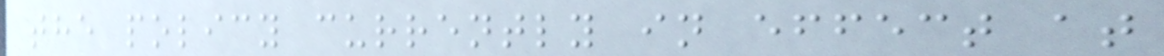the policy currently in effect at
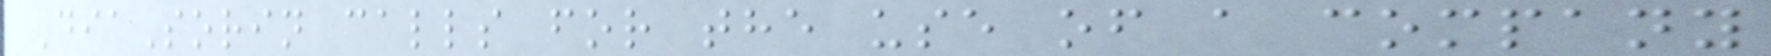DiaSorin calls for the use of a company
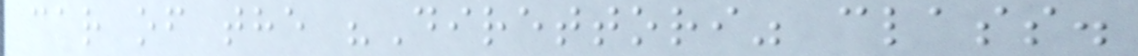car of the "Direttori" class.
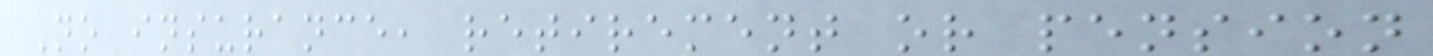No insurance, retirement or pension
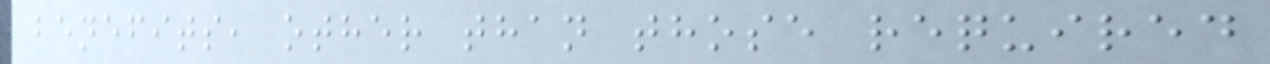benefits, other than those required
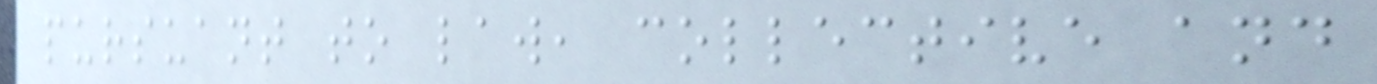pursuant to law, collective and
